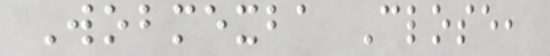Wobmexba Close,
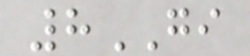8GI
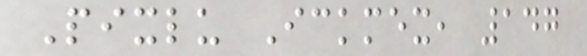Pixlu Ickmex, 147
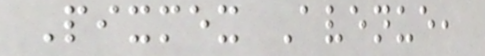Pixmex Avenue,
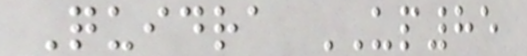Quidra UP85
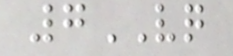7VQ
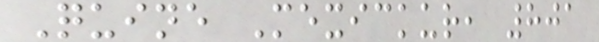Quine Mexickur, 801
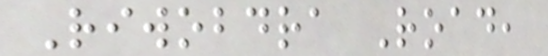Riwobdra Road,
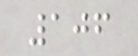106
